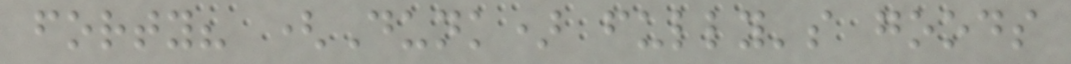forty? (Dunk) fully's goods
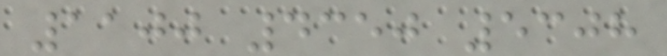1100 4350 5308
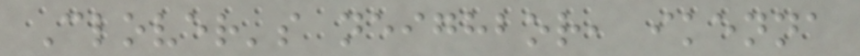Clover's neighbor, ikenna
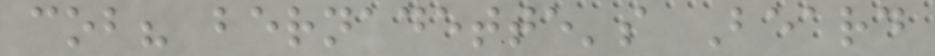cob? bernadette's Beard
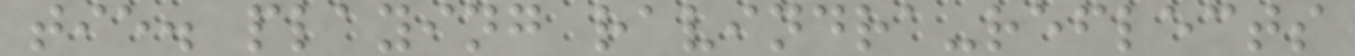tie. playing ravindra-reflects
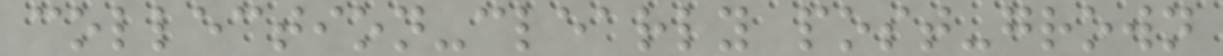collection-clearly post-grown
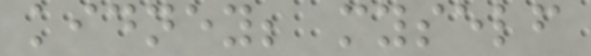kidney; myself
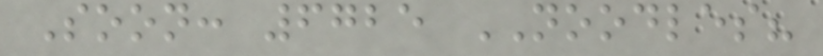Soon: 6725 NOODLES?
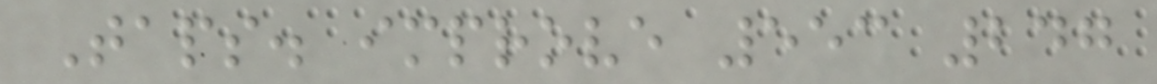Taps. improve 553 247
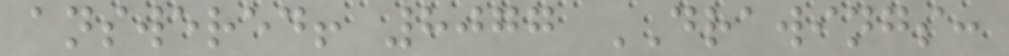answered! 8077 DRAWINGS:
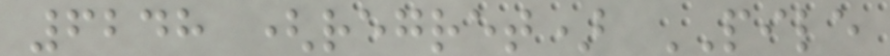6248 (regret) PILE
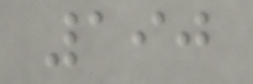190
